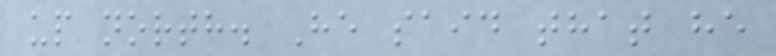up north. He said that he
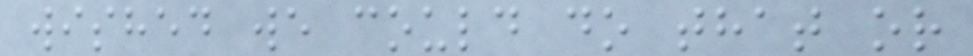wished we could do that or
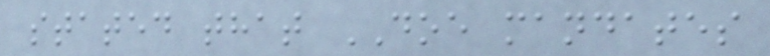stated that DOE mandates
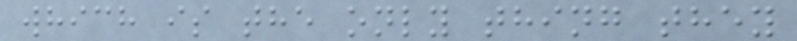which is the only thing they
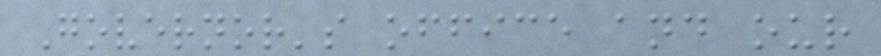Governor's office and our
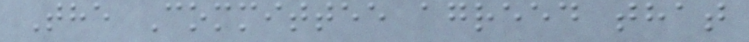The Committee agreed that
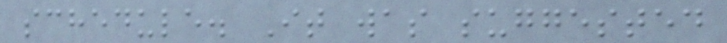schedule. It was suggested
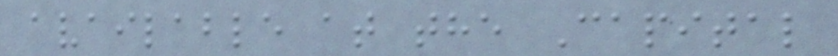available at the Capital
